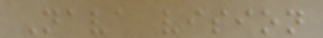Nava vision
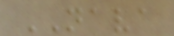NAVA
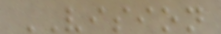VISION
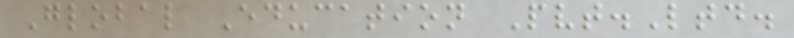Global Education Pvt.Ltd.
